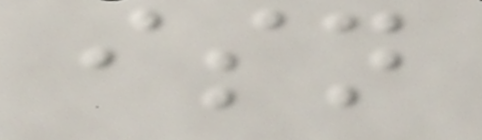isn
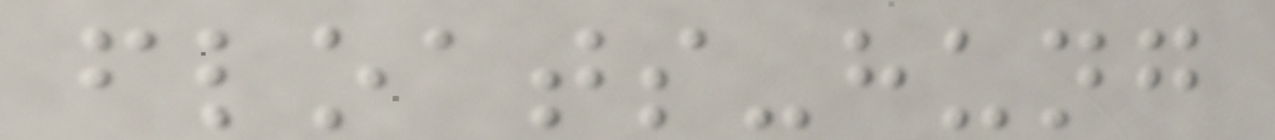floats-hung
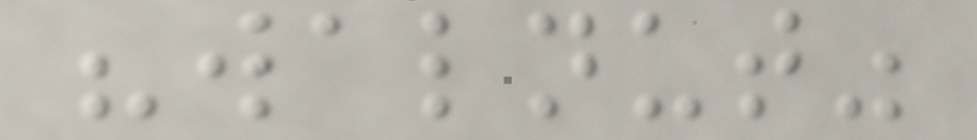"walnut"
